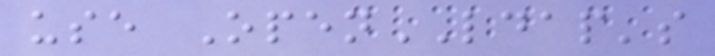use OpenLDAP's
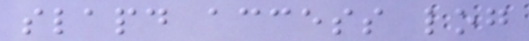slapd access log
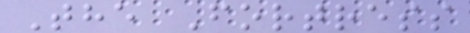The Fortress
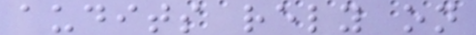audits rely on
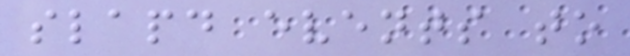slapd events to
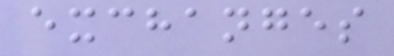exchanges
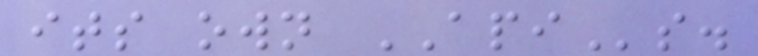its own APIs.
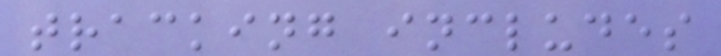tracking includes
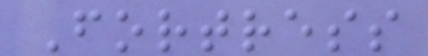Fortress
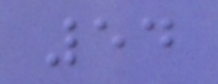54
